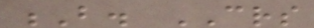B. CRS
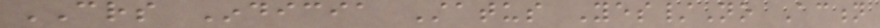CRS Indicia Status Yes/No Action
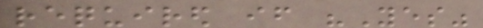required if "Yes"
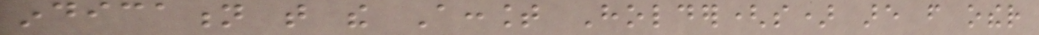indication that the Account Holder(s) are from other
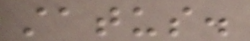status.
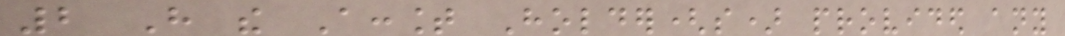2 Have the Account Holder(s) provided any
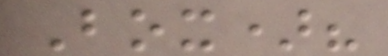Box)?
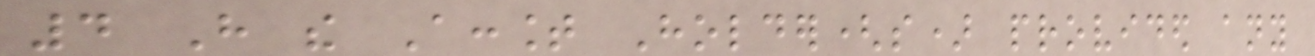4 Have the Account Holder(s) provided any
